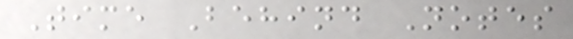Time Behind Notes
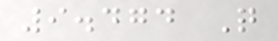9.474 Q
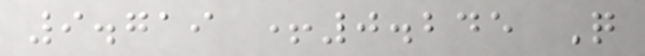9.719 +0.245 Q
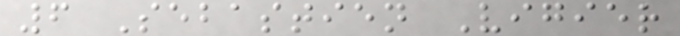6 Sebastien Vigier
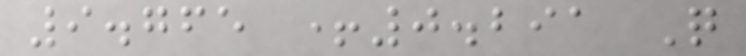9.765 +0.291 Q
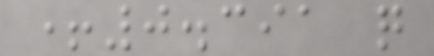+0.391 q
